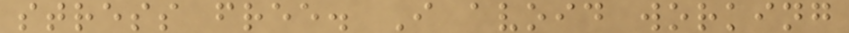stress free. I avoid working
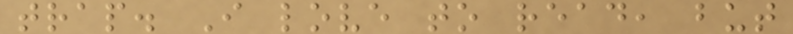trap. I love to read, but
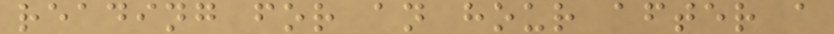reading for an hour after a
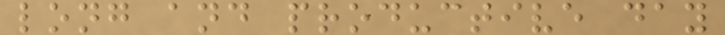long and productive day
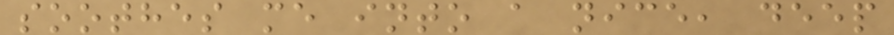soothes me into a nice, deep
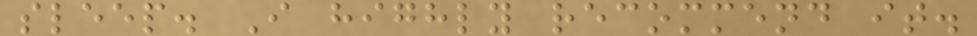sleep. I highly recommend it.
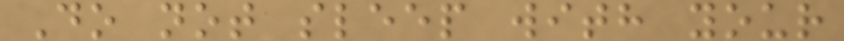Do not sleep with your
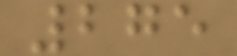275
